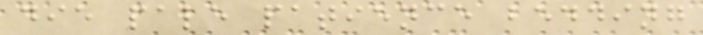die pale patience bedding
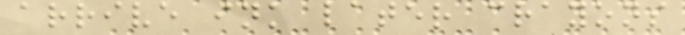arrive ink later crayons
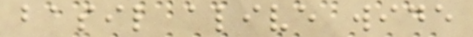basil alive wide
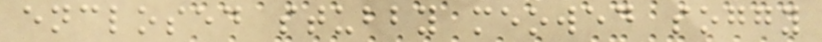enclosed stubby meowed soggy
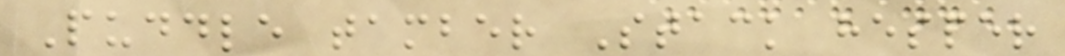Puddle tamber Stack hesper
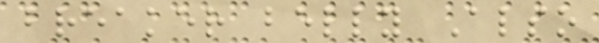breaker belly Also
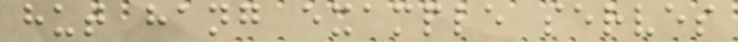hut hang example serves
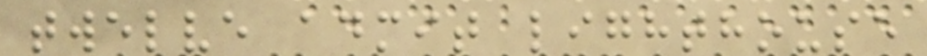twelve admit lighthouse
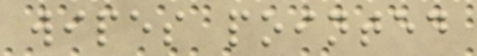wipes pointed
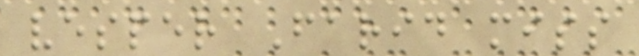vesper Farid miss
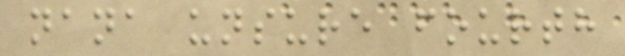nana unsure fourth
